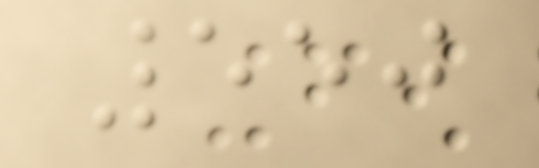550
